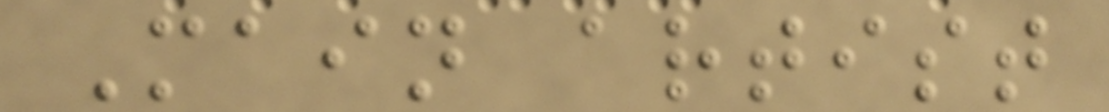Main artist
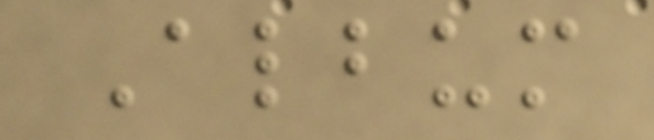Album
